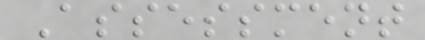Assessment
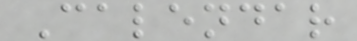Calendar
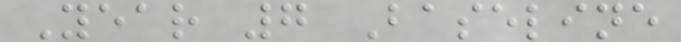Year 7 Baseline
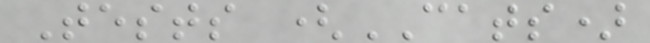Tests (CATS)
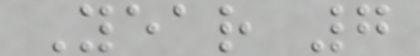Year 7
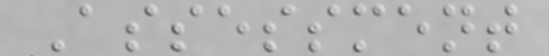Assessment
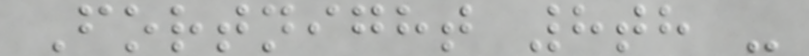Fortnight 8th -
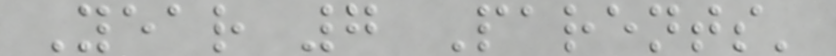Year 7 Parents'
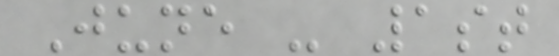June - 1st
